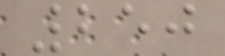250
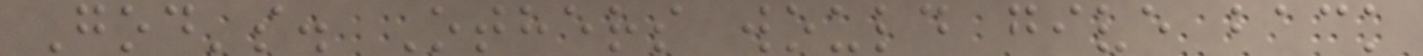God's. Others would give back
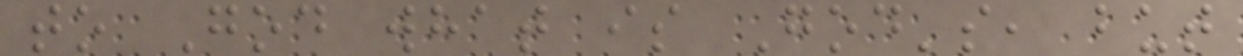to God what is God's, but
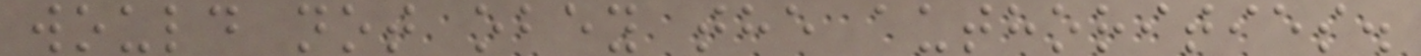would not obey the authorities.
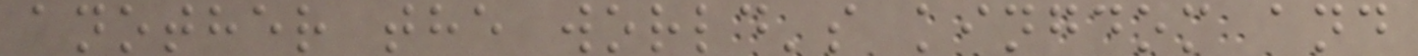another the world's kingdom and
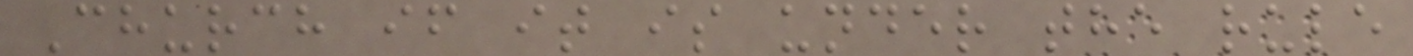Church if it is under the rule
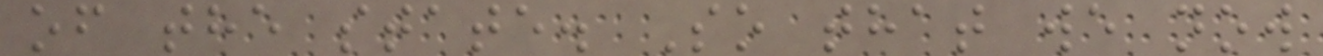of the state. So that we now
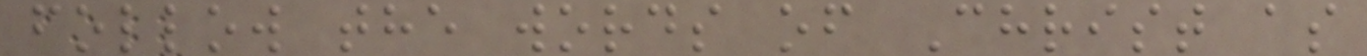follow the words of Christ as
